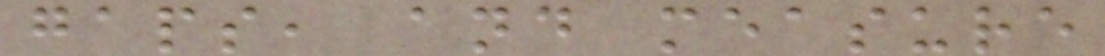gaps, and measure
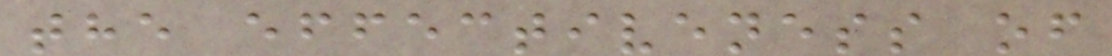the effectiveness of
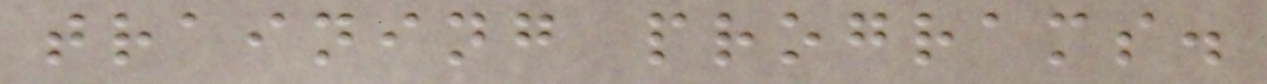training programs.
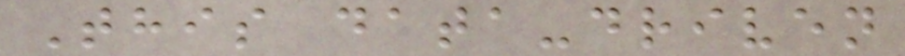This data-driven
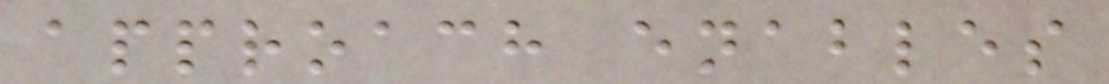approach enables
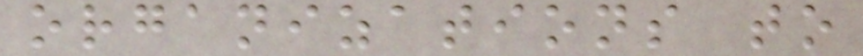organizations to
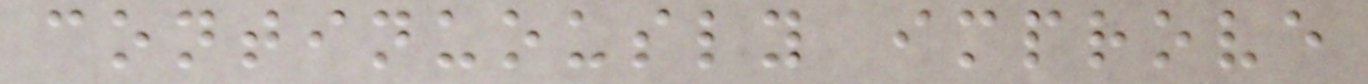continuously improve
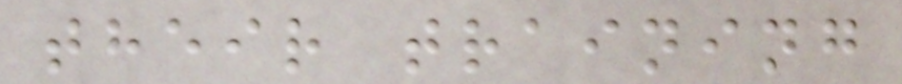their training
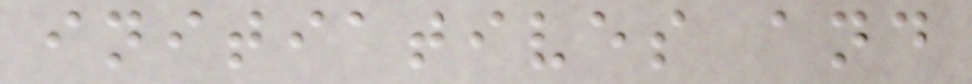initiatives and
